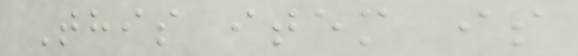This item is
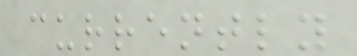currently
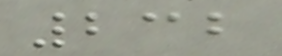232
